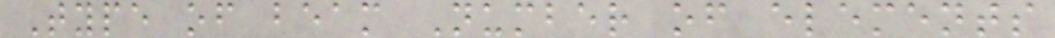Type of beam Number of elements
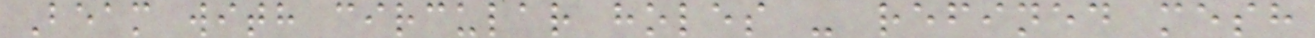Beam with circular holes - refined mesh
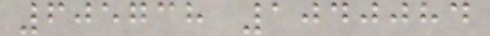605738 1040084
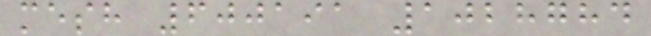mesh 600191 1028784
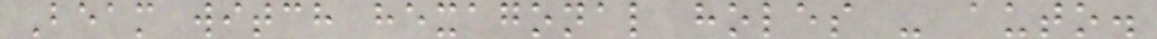Beam witch hexagonal holes - auto.
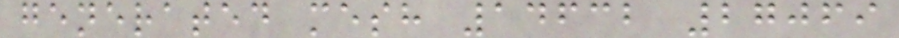generated mesh 14632 27069
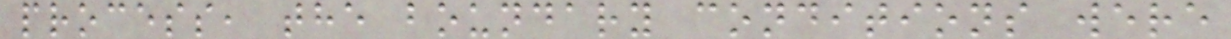process, the boundary conditions were
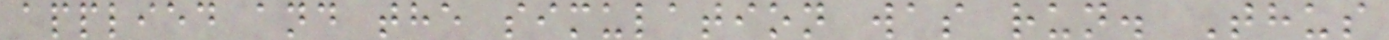applied and the simulation was run. Thus
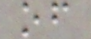of
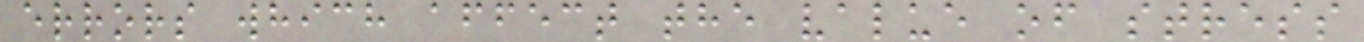errors which affect the value of stress
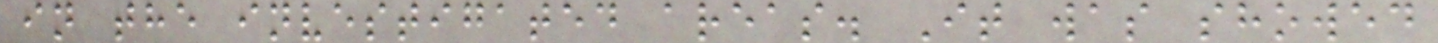in the investigated areas. It was showed
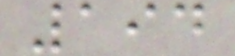194
